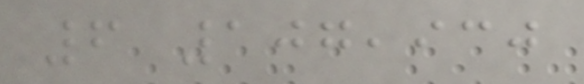6 107,930
